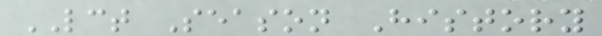LCT Season History
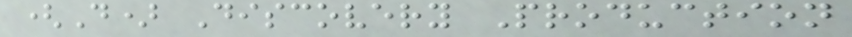(D) Discovery Production
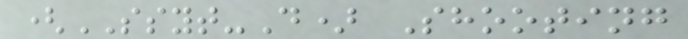(SSYT-D) Shooting
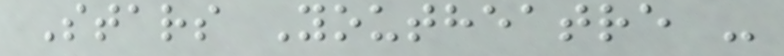Stars Youtheatre -
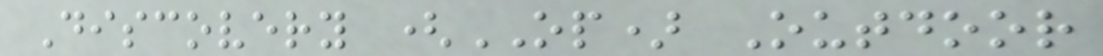Discovery (OP) Outdoor
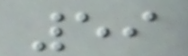59
